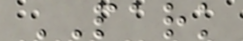PARK
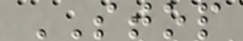STOP
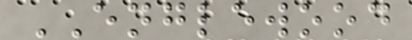ENGLEWOOD
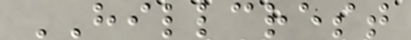HILLCREST
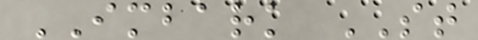IMBARK ST
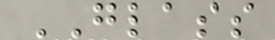GLASS
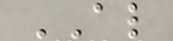AL
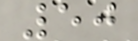50
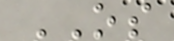OS
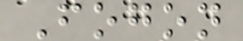Fogon
